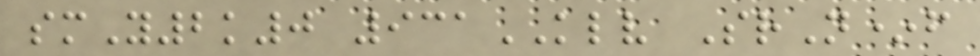smY2k0 931KLV SrN*f
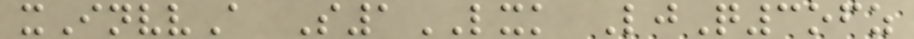xInvvA S1LXK LjQ3ofz
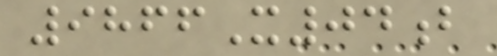9866X04b
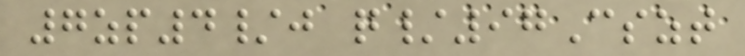7zp4/j q/97Cszt
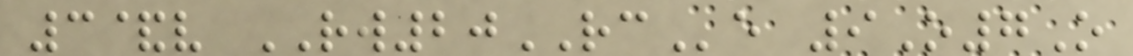3&v RW20RCe 9O7O
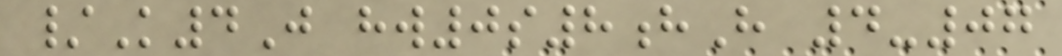/K4J hw0s8hH 4-07
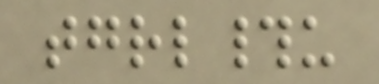tgrl#u
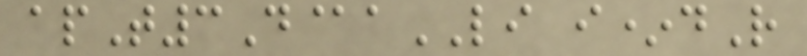apT3D@aLI i*dR
